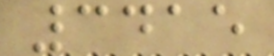3415
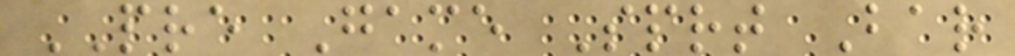PRE Game Sprt Bar
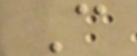C
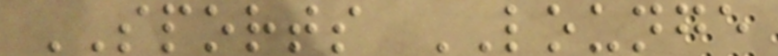SPORTS LOUNGE
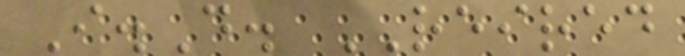I.D. REIRED
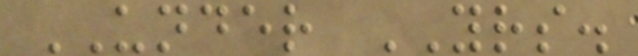UNDER YRS.
